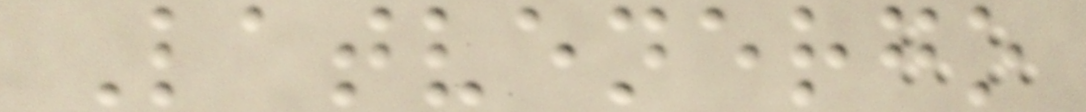Latvenergo
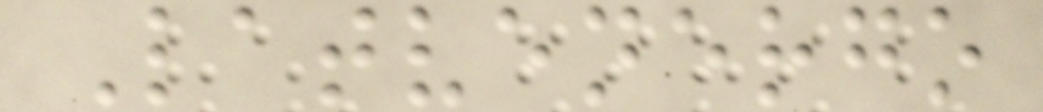Latvenergo
